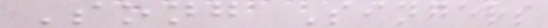Song Singers
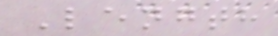Length
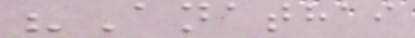"Anathai
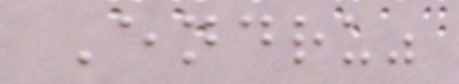Endru"
